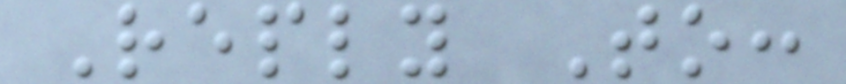Reply To:
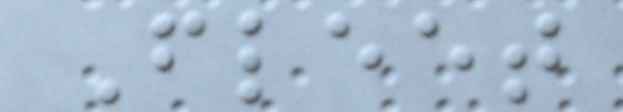Fleet
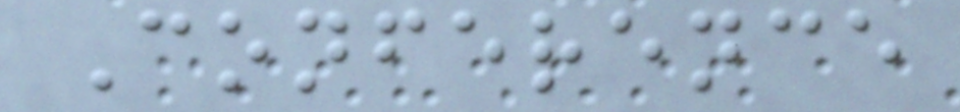Conference
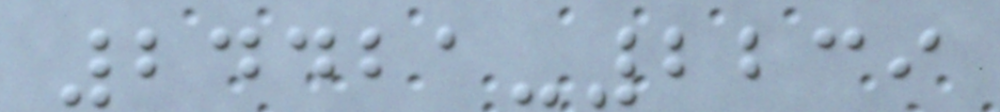24421-2239
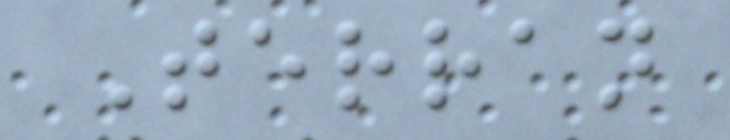Terran
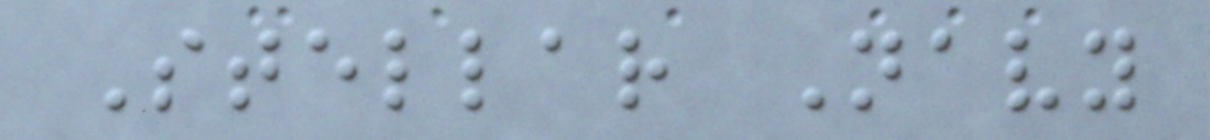Stellar Navy
